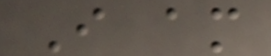I am
